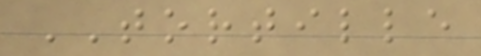TORTILLE
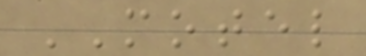MOTEL
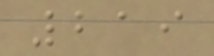219
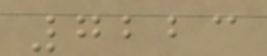7223
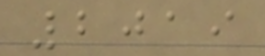2019
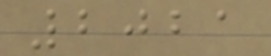2021
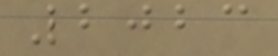2023
